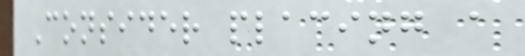Consider placing a
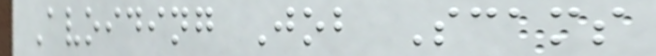Avoiding Job Scams
